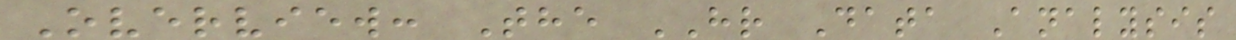Overview: The HR Data Analysis
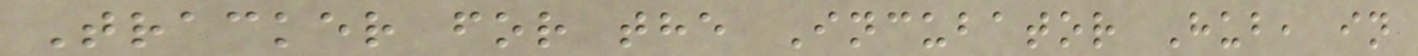Tracker for the Incubator Hub, in
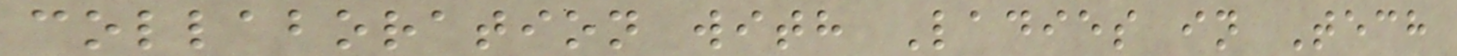collaboration with Ladies in Tech
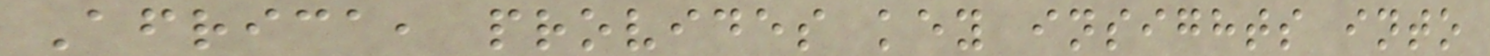Africa, provides key insights into
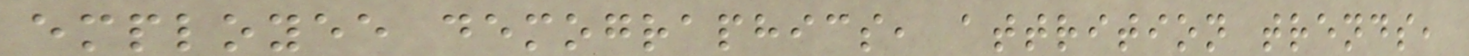employee demographics, attrition trends,
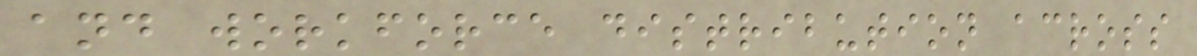and workforce distribution across
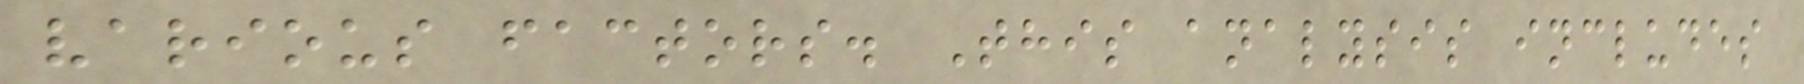various factors. This analysis includes
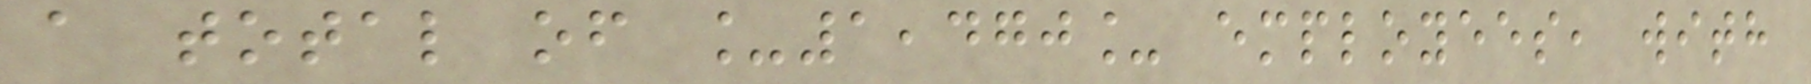a total of _1,470_ employees, with
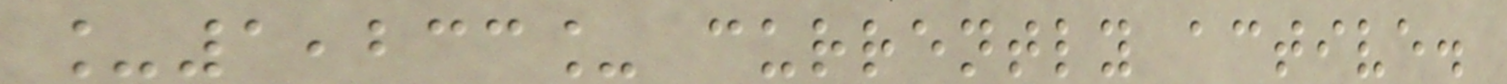_1,233_ currently active.
